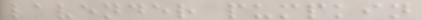lavender pumpkin
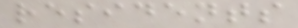residents
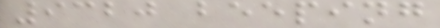9320 beeping
